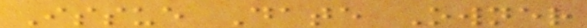Issue Date Owner
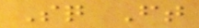Sq Ft
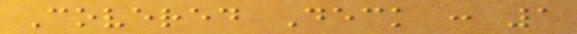Covered Deck : 1
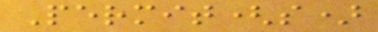Permit(s)
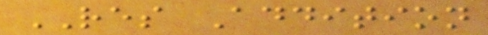RES Addition
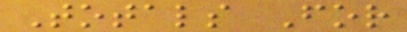Totals For
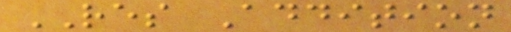RES Addition
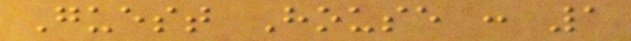Guest House : 1
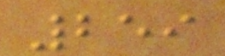259
